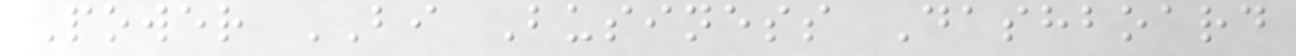Power BI Business Dashboard
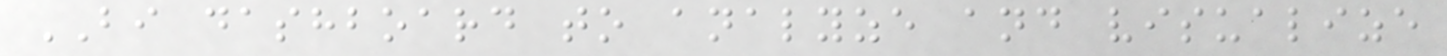BI dashboard to analyze and visualize
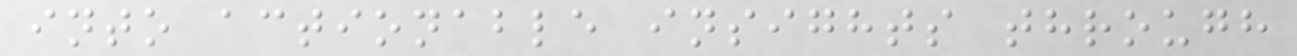into actionable insights through
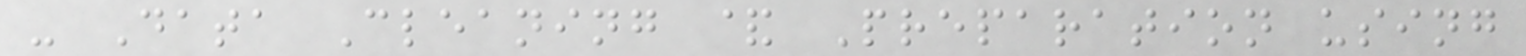- Data Cleaning & Preparation using
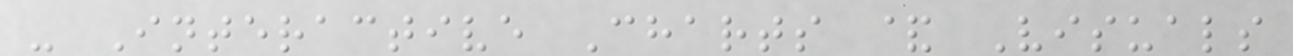- Interactive Charts & Visuals
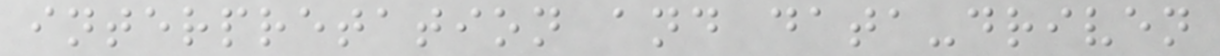interpretation and data-driven
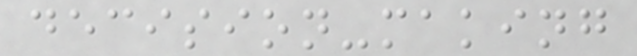decision-making
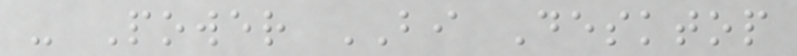- Power BI Desktop
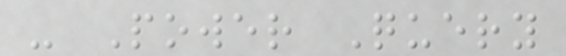- Power Query
